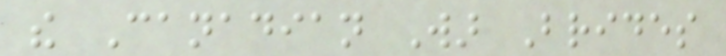the Canadian War Brides
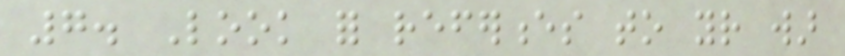7. Look for references to your war
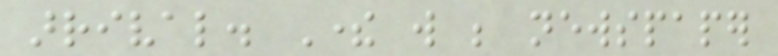arrival. There will be newspaper
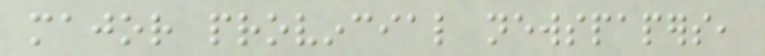major provincial newspapers,
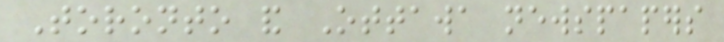Toronto and Ottawa newspapers
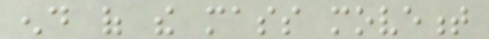end of the mass movement
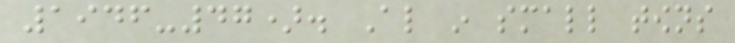1946-47). Also in small towns
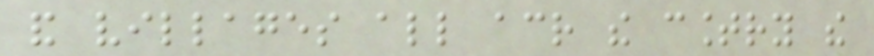and villages all across the country the
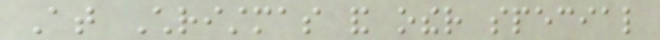At Christmas and other special
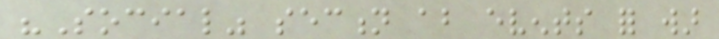"Social" section about events for war
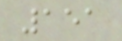151
